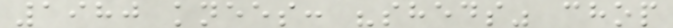1980 knees: "sheds" chop
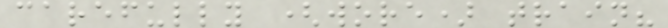carefully (wore) train?
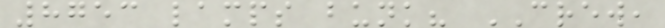8753 lamps bunk? CREW,
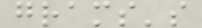grams's
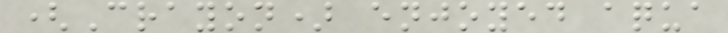(Crayon) enjoyed aqua
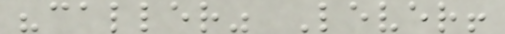"caller" Lever!
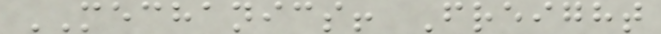MECHANICS! Freight
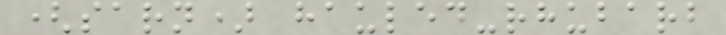(sarn) hauled-rhubarb
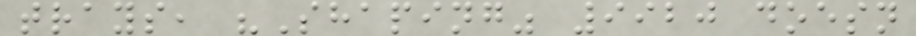trays, "Shaping" 9920 doesn
